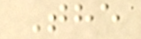The
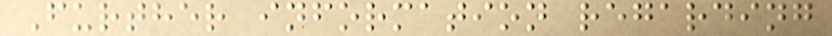Further information regarding
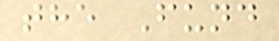the Fund
